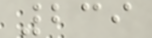239
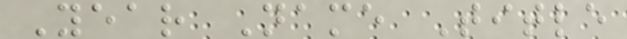Year Name Title
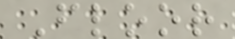Floor
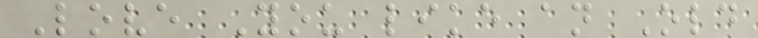Love You like an Old
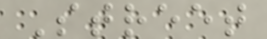Street
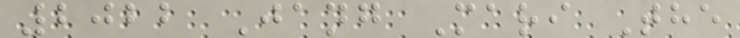2022 Jang Mari The
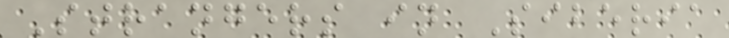Strangers in Siberia
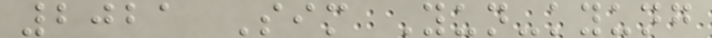2021 Sim Yun-kyung
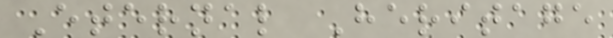Eternal Heritage
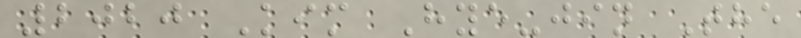2020 Kim Hye-jin The
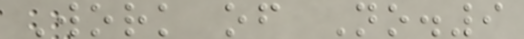Work of No.9
